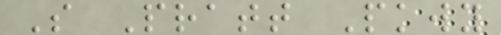S Pratt Pkwy
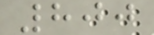800
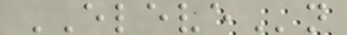ELEVEn
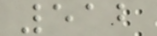512
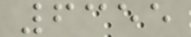6355
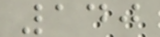140
